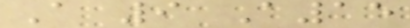A 9 A15
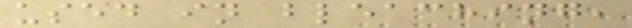used in bleaching,
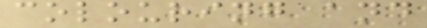colouring and
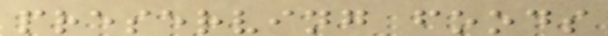preserving foods
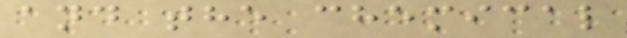and the chemical
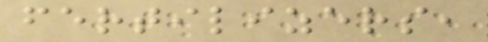fertilizers,
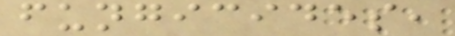fungicides,
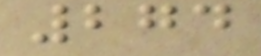274
